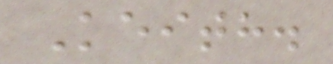Keith.
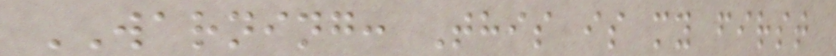WARNING: This is my first
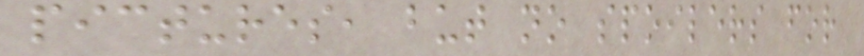pictures, but no spoilers for
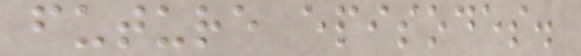future episodes.
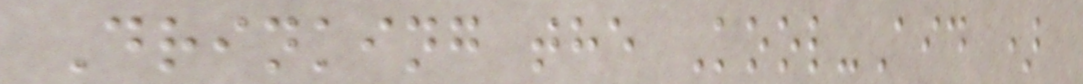Drinking the Kool-Aid )
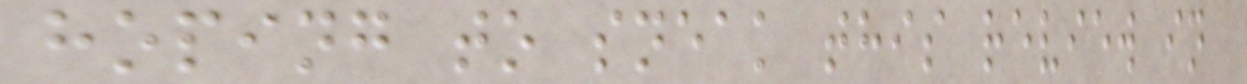hoping to sneak this review in
